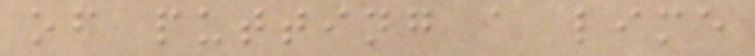of putting a lime
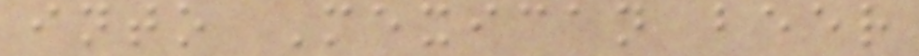into Mexican beer
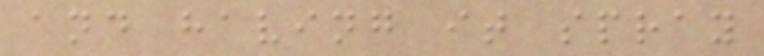and having it spray
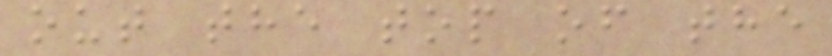out the top of the
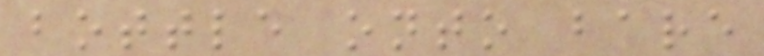bottle onto bare
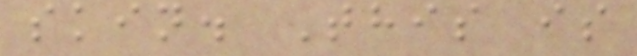skin. This is
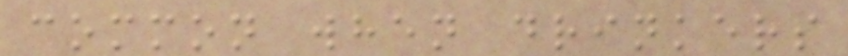common when drinkers
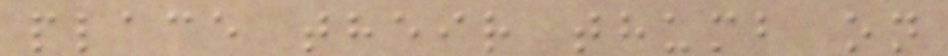place their thumb on
